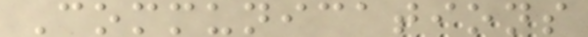Communications
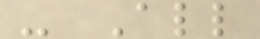- All
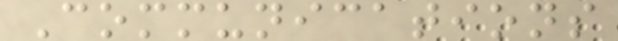Communications
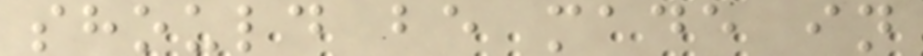should be made in
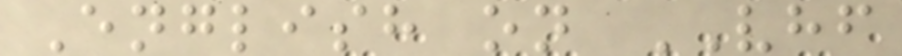English on VHF
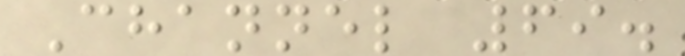Channel 69.
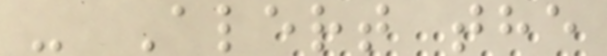- Alert the
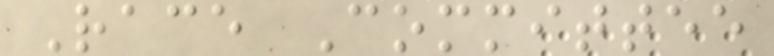Race Committee
